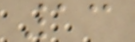13
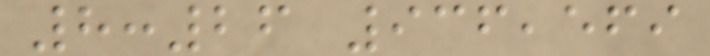8:26 936,569
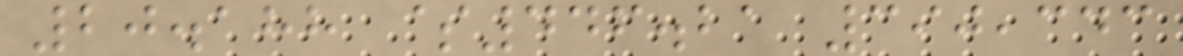20.188 $446.21 390,343
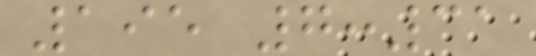195 7:31
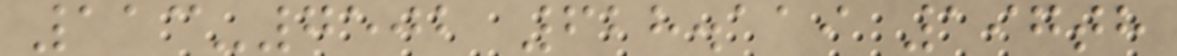113-7502 628.119 197th
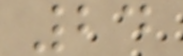24
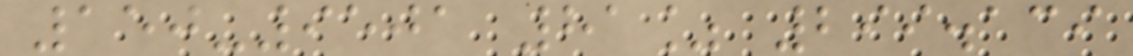150-9501 81% 299.139
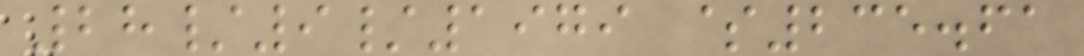28/9/1979 $235.61
